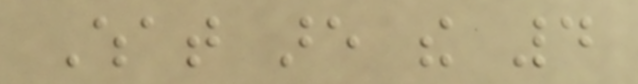What are the 4
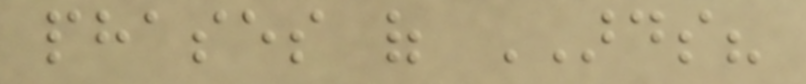phases of ARDS?
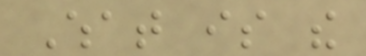What is the
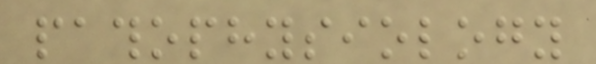pathophysiology
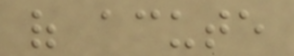of acute
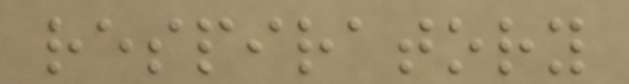respiratory
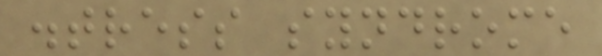distress syndrome
